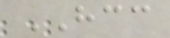HCC
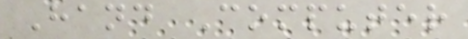Hand Computer
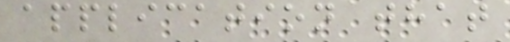application that
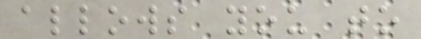allows you to
